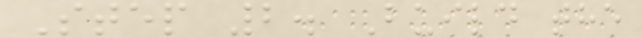Step 2. Build the
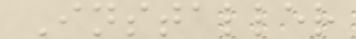Installer
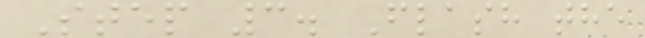Step 3. Flash the
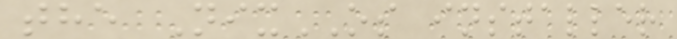the NixOS installer
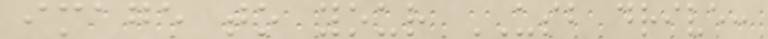image to your USB drive:
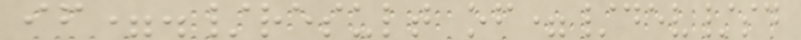if=./result of=/dev/sd
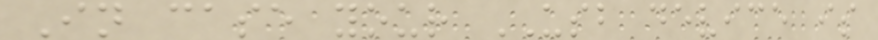In case your USB device is
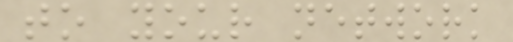to your network
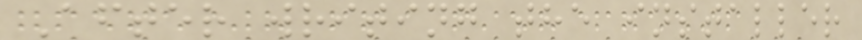After writing the installer
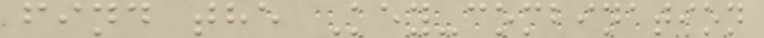find the Key-combination
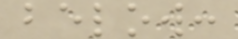below:
